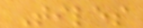Tiles
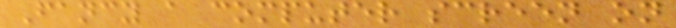Fancy a computer screen on
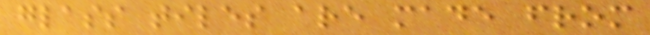glass tiles are made from
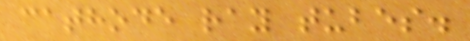cathode ray tubes.
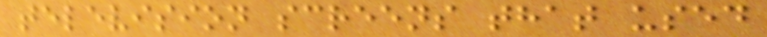television screens that used
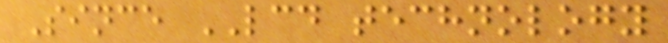Since LCD technology
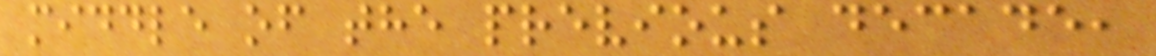middle of the previous decade,
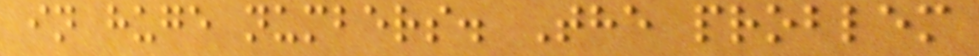in huge numbers. The problem
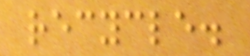recycle.
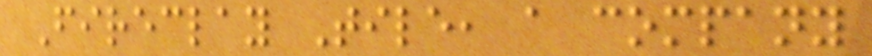Fireclay Tile, a company
